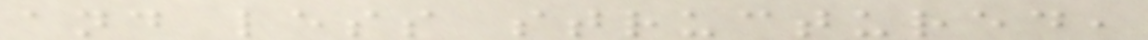and less structured,
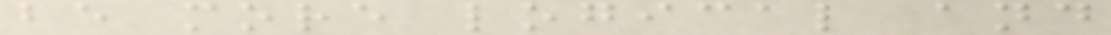be more logical and
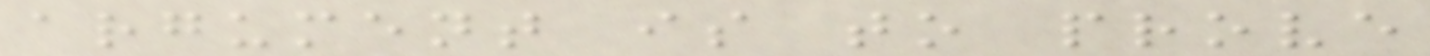argument is to prove
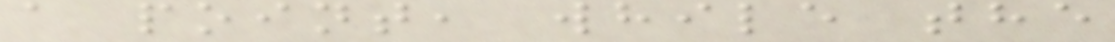a point, while the
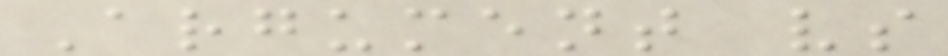Argument vs
